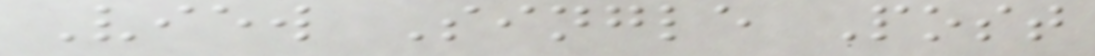View Single Post
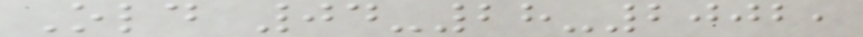Old 04-28-2002,
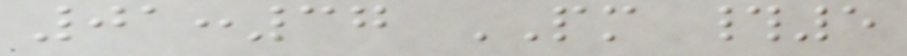01:37 PM #5
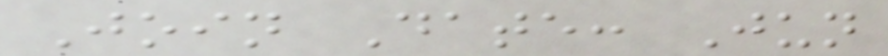Join Date: Jun
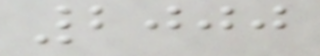2000
